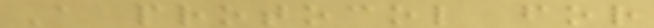A protocol for
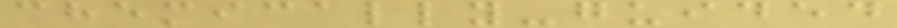chemically-guided
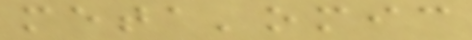meta'omic
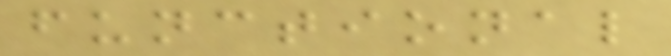functional
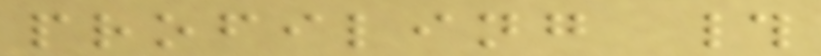profiling #
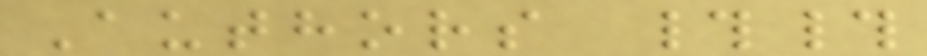Authors ##
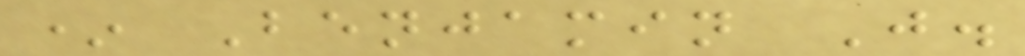* Benjamin J.
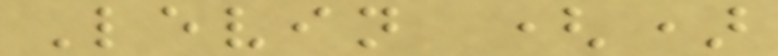Levin ()
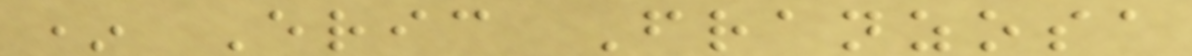* Eric Franzosa
